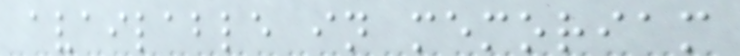available in memoriam
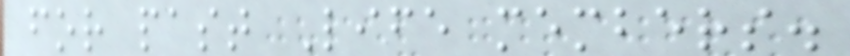for past Life members.
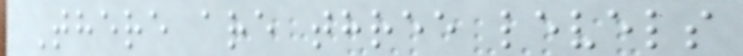There are three levels
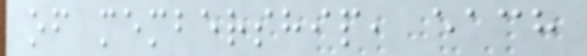of membership, each
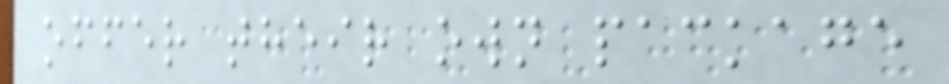offer their own package
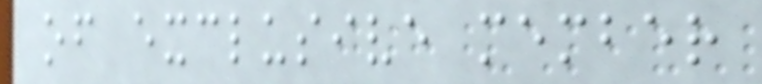of exclusive member
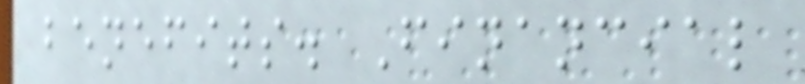benefits. Financial
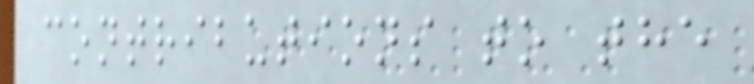contributions to the
